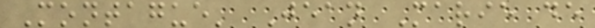Montague' Jean Marie de
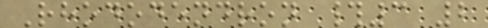Rhododendron #3 2
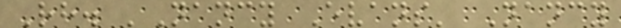Rh. 'Nancy Evans' Nancy
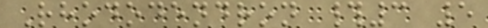Rhododendron #3 5
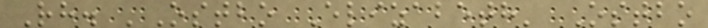Rh. 'Ostbo Elizabeth' Ostbo
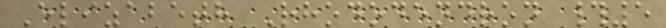Elizabeth Rhododendron #5
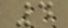4
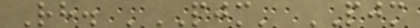Rh. 'PJM' PJM
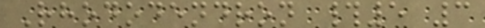Rhododendron #5 3
